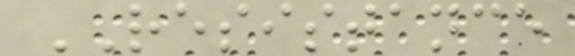RESISTANCE
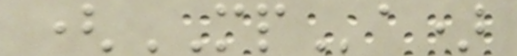(MPa)
